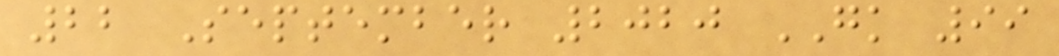22 September 2020 GK 99
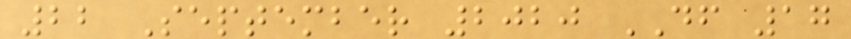22 September 2020 DF 17
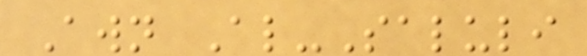Awn Al-Saluli
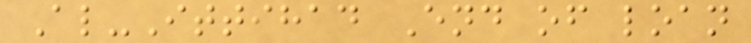Al-Ittihad End of loan
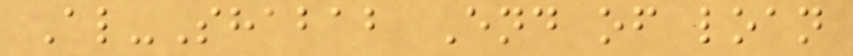Al-Shabab End of loan
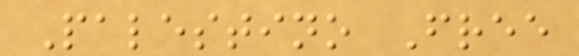Palestino Free
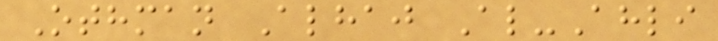Othman Alhaj Al-Ahli
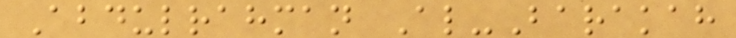Abdulrahman Al-Barakah
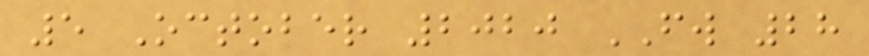5 October 2020 FW 28
